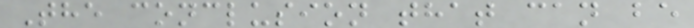The conclusion that can be
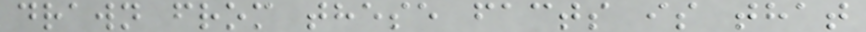drawn from these facts is that
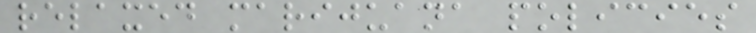relaxed marijuana policies
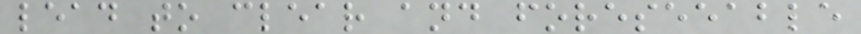lead to clear and foreseeable
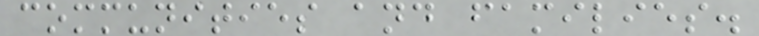communities and families.
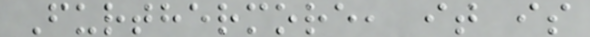Furthermore, it is
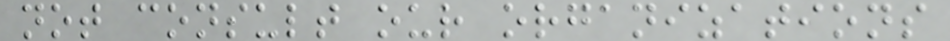not consult our organizations
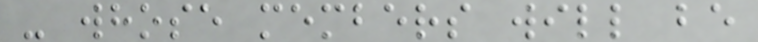- whose members will be
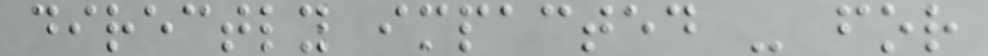directly impacted - for
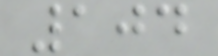104
